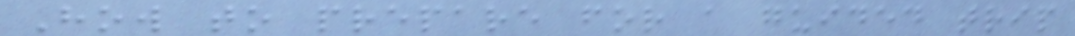How to prepare for a guided trip
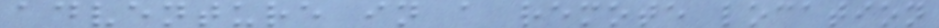adventure in a remote location
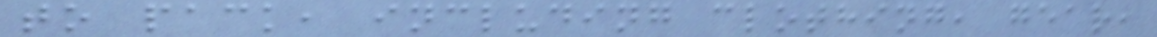to pack, including clothing, gear,
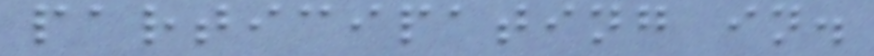participating in.
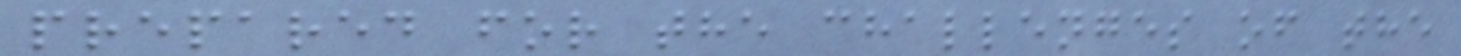prepared for the challenges of the
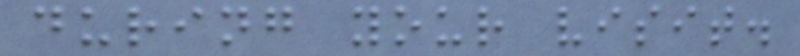during your visit.
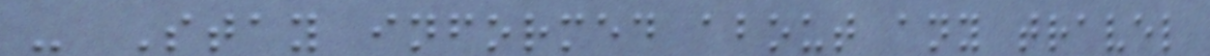- Stay informed about any travel
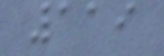119
